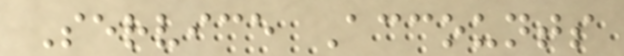Service Accounts
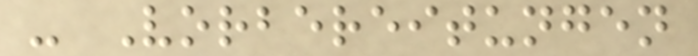- Vorbereitungen
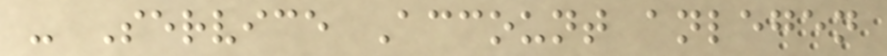- Service Account anlegen
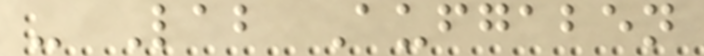- Lab Aufgaben
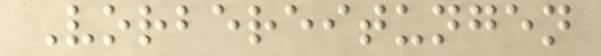Vorbereitungen
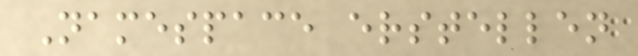Namespace erstellen
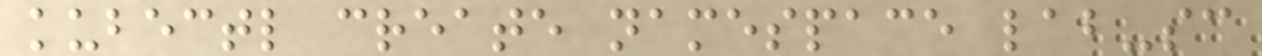kubectl create namespace lab-sc
